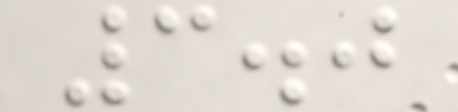3.0
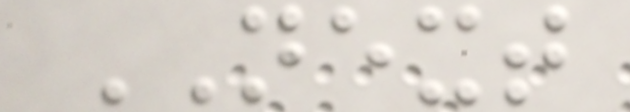NEXT
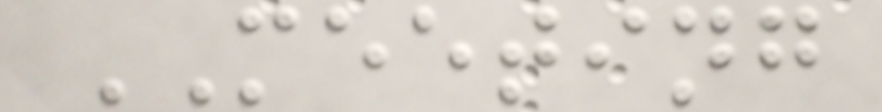MEETING
